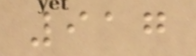917
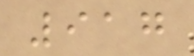917
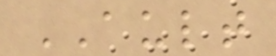AULT
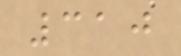310
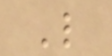L
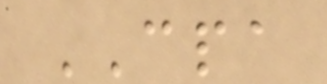CPA
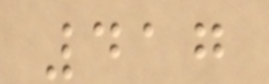417
